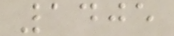1405
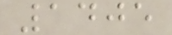1405
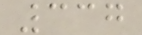337
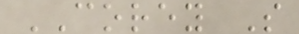COREY S
